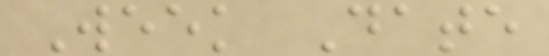Week Date
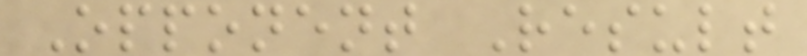Opponent Result
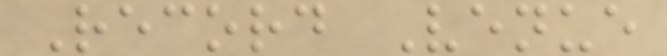Record Venue
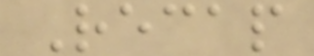Recap
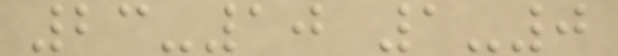23-10 1-0
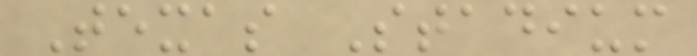Texas Stadium
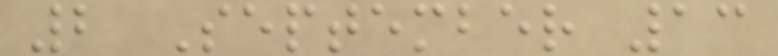2 September 13
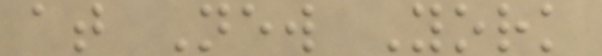at New York
